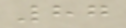87
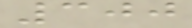300
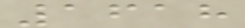1618
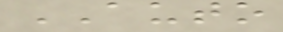AUTO
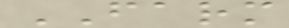FARM
